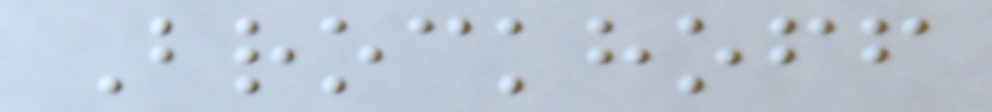Brockhoff
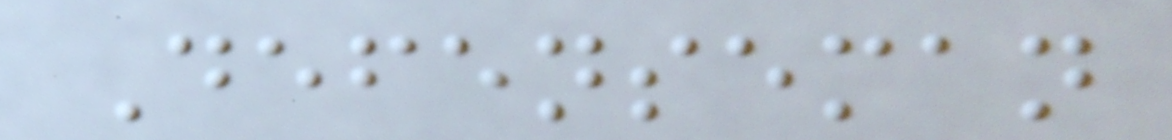Defenseman
